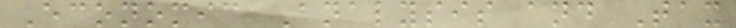Economic Analysis and Tax
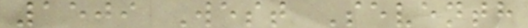1509 West Seventh
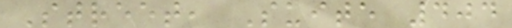Street, Suite 404
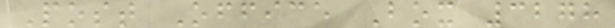Post Office Box 3278
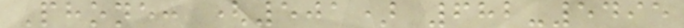Phone: (501) 682-5495
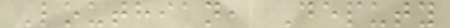Louthian, Deputy
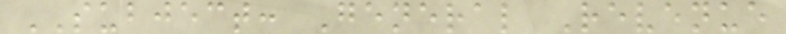SUBJECT: General Revenue
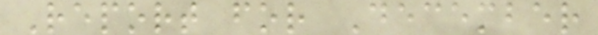Report for December
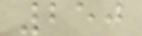250
